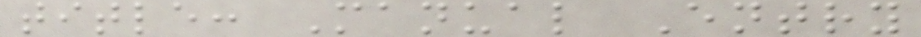title: Manual Entry
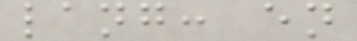lang: en
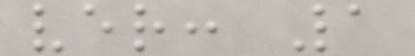ver: 1
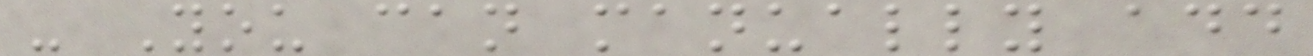- You can manually add
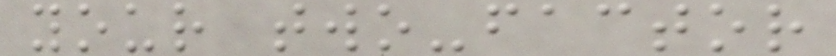your two-factor
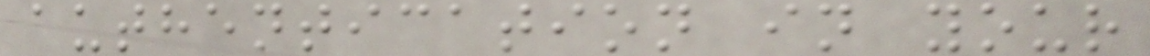authentication in your
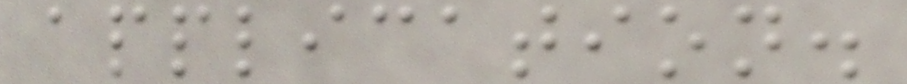application.
